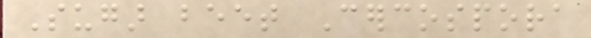Sugar beet Cercospora
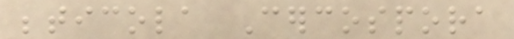beticola Cercospora
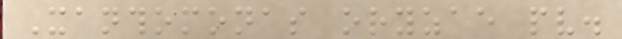Xanthomonas oryzae pv.
